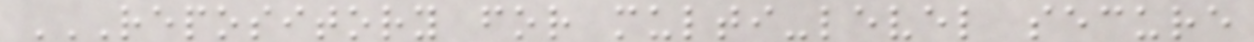REPOSITORY FOR MULTI-LEVEL SECURE
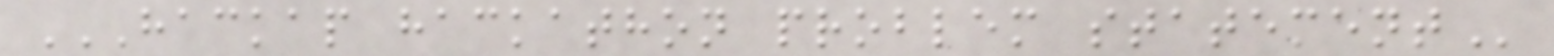HACKAP HACKATHON PROBLEM STATEMENT
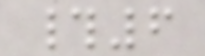#6
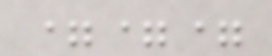===
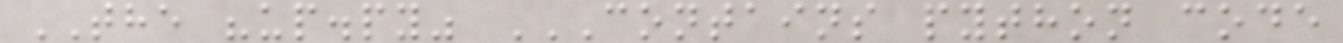THE "up.py" CONTAINS PYTHON CODE
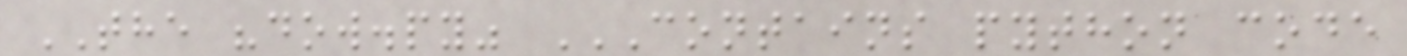THE "dow.py" CONTAINS PYTHON CODE
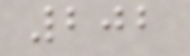202
